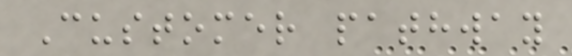Customer pathway
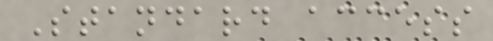Standard access
